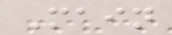Main
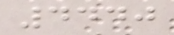4440
